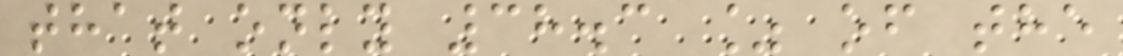that only 38.3 % of the
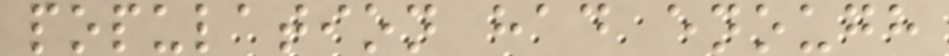population had enough
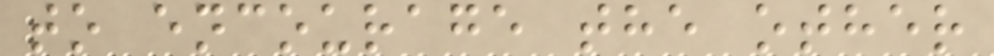to encourage the other
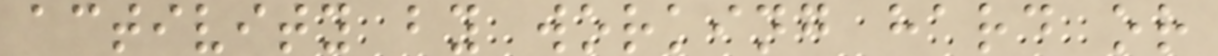activity by working hard or
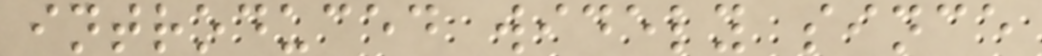introduced widely since
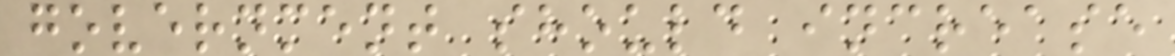government should increase
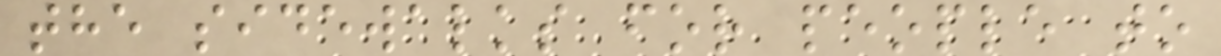the sidewalks for people to
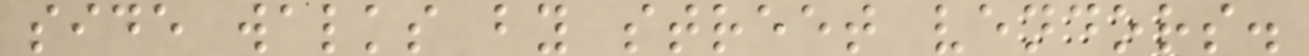side walks by street vendors.
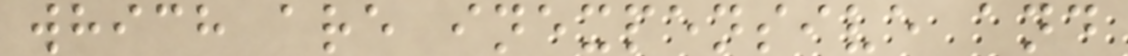which are inexpensive and
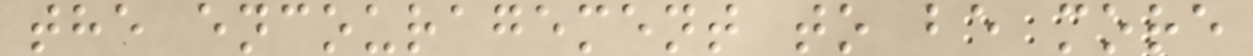the encouragement to be more
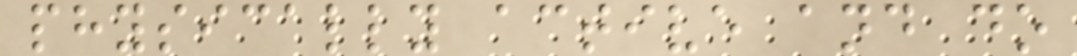physically active and do
